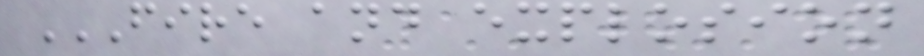FIRE AND EXPLOSION
